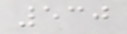530
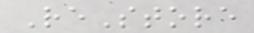ReStore
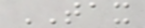TAX
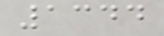1344
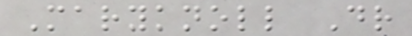Maryknoll Dr
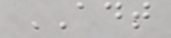ADT
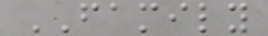FAMILY
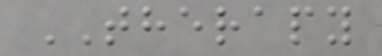THERAPY
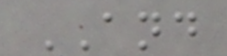AND
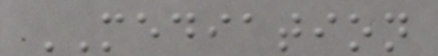MEDIATION
